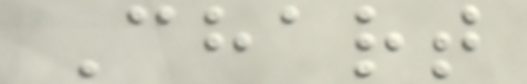Chart
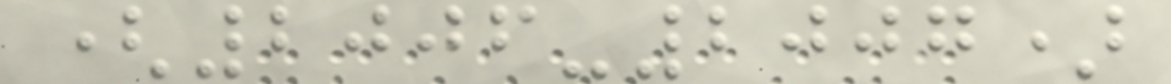(2006-2007)
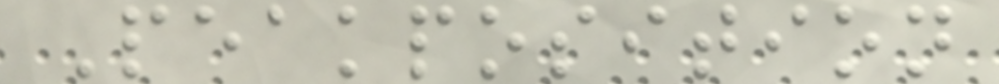Peakposition
